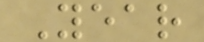Year
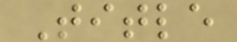Title
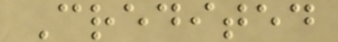Credited
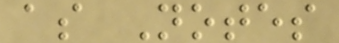as Notes
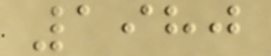1980
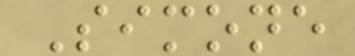Simone
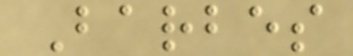Barbes
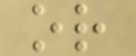or
